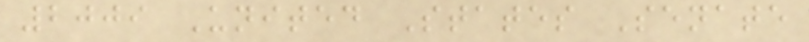2009 United States Senate
